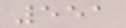551
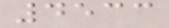4533
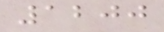1200
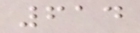614
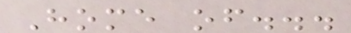Home of...
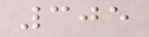305
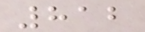812
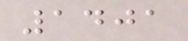1401
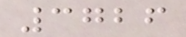3726
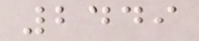2449
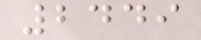2449
